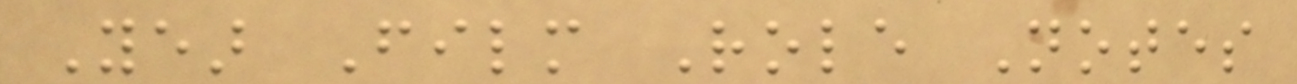Year Film Role Notes
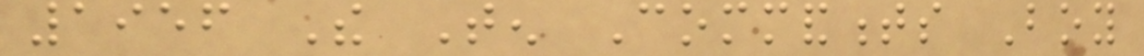1956 The Ten Commandments Boy
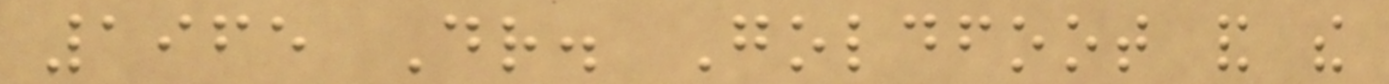1965 Dr. Goldfoot and the
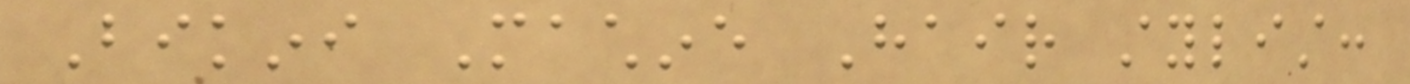Bikini Machine Hair stylist:
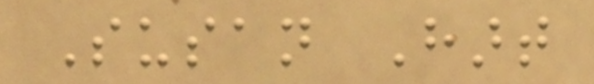Susan Hart
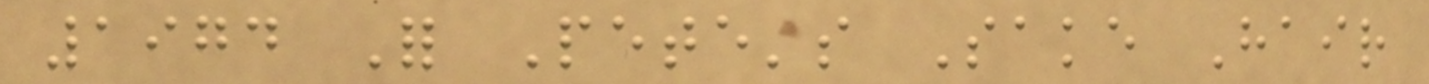1974 For Pete's Sake Hair
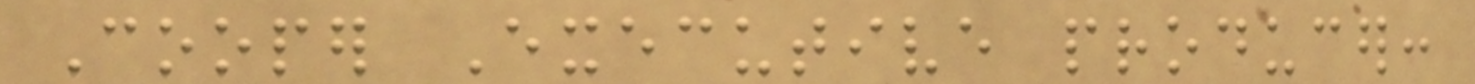Cooper Executive producer:
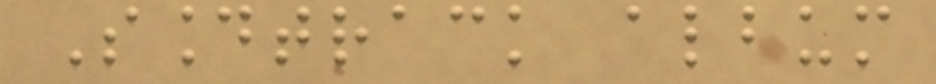Soundtrack album
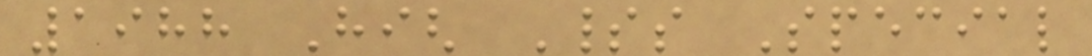1988 High Spirits Special
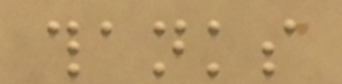thanks
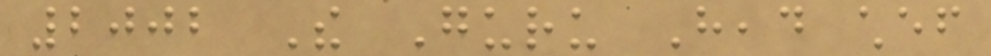2002 The Guru Head chef
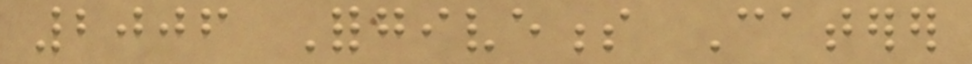2006 Forgiveness Caterer
